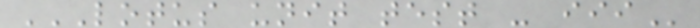LOTUS UNIT TEST - III
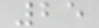25
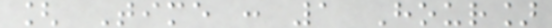[ Time : 1 Hour]
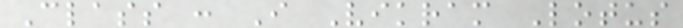Class : I Vikram Lotus
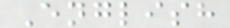English
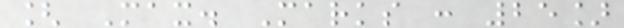[ Max. Marks : 25]
